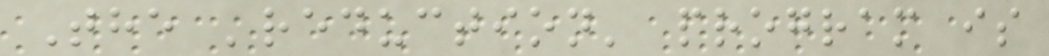The 'reduction' program is
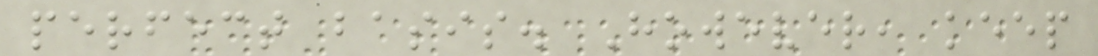perfect basis. However, keep
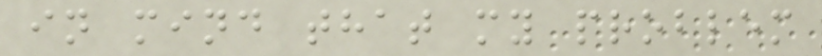in mind that my problem
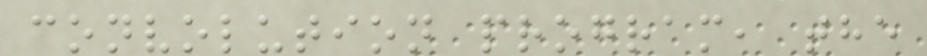convolution program, the
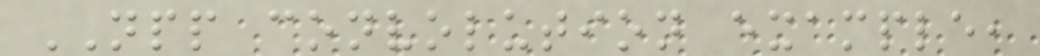NPP convolution example,
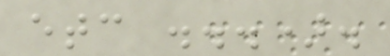etc ...).
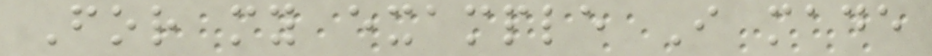For my example I made
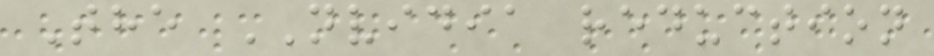The NVIDIA reduction
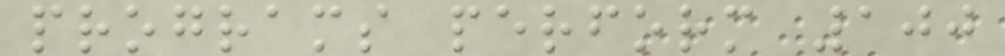programs perform 100
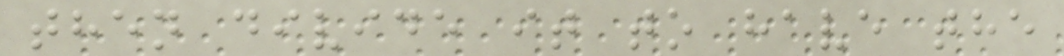then divide it to have the
